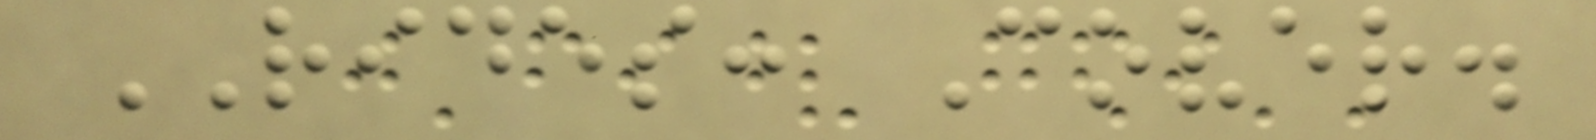RIDES: Cover.
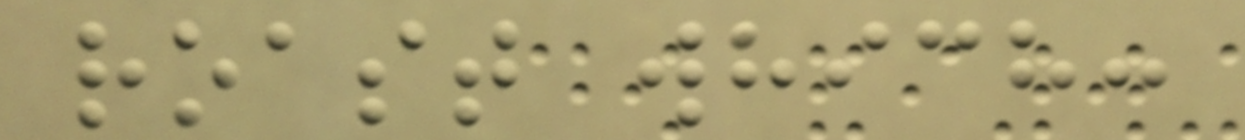roast which:
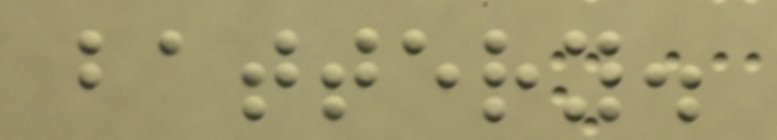battery.
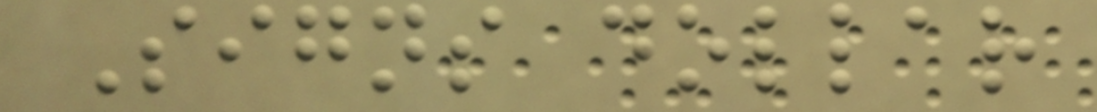Signs dollar
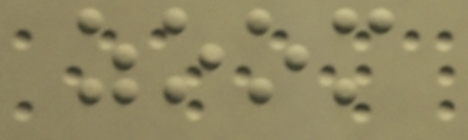zoom
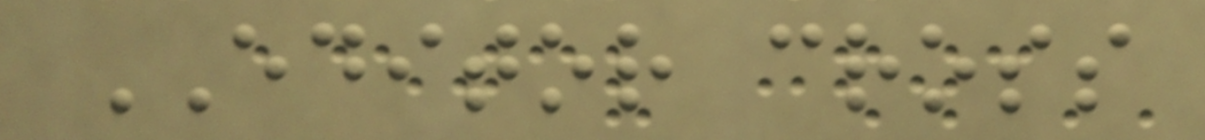EDITOR cross
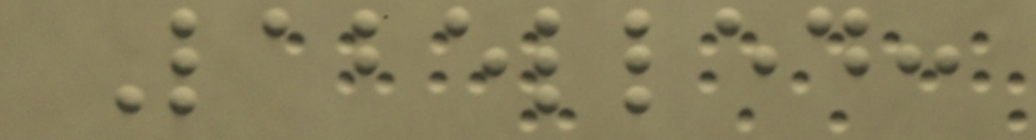Labelled:
